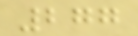277
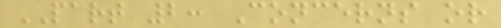PART 2: Concerns or
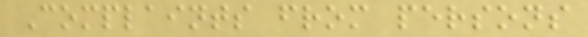Complaints from persons
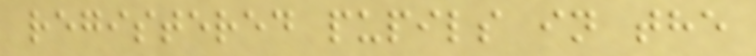registered pupils in the
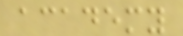academy
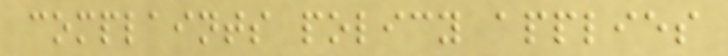complaints policy applies
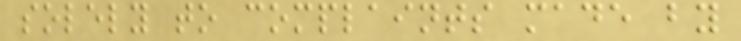solely to complaints made by
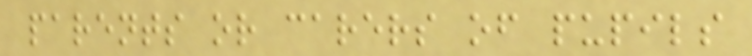parents or carers of pupils
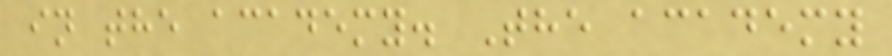in the academy. The academy
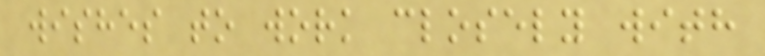wishes to work closely with
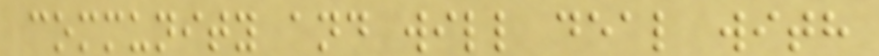community and will deal with
